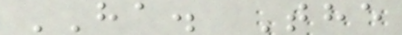HA. The
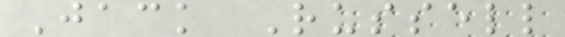Jack Russell
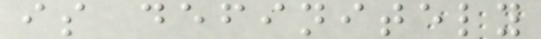is definitely
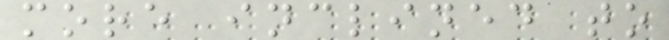more inclined to
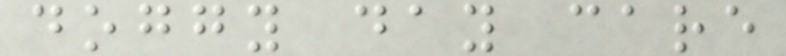doggy day care
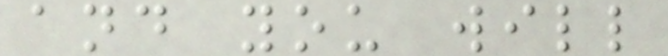and you will
